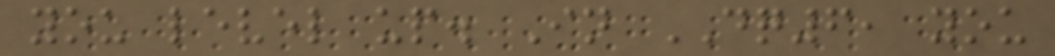you level up. In DQ6, you
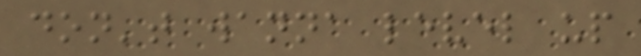don't wanna level up
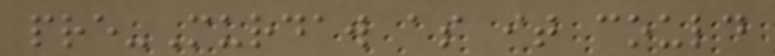pre-Murdaw as it could
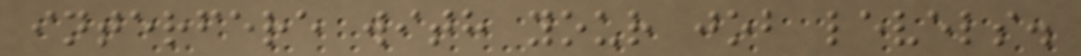interfere with your job levels.
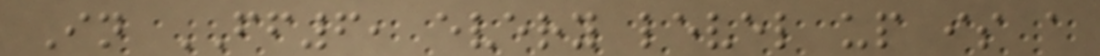In FF6, every level up is a
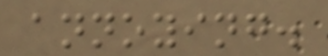annoying.
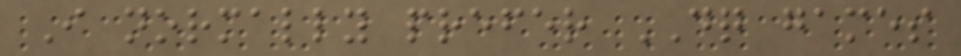I normally prefer DQ games
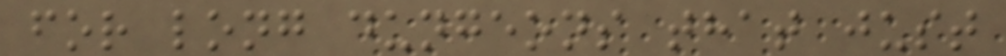for long dungeons that just
